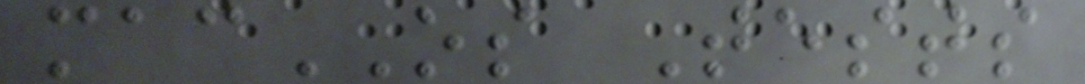macOS Tests
